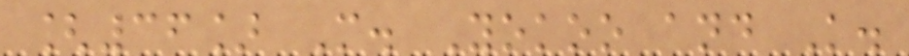[36] M. Yokoo and K.
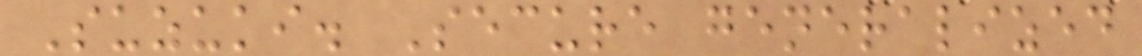Suzuki. Secure generalized
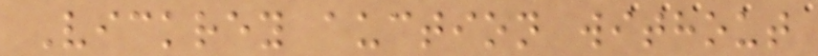Vickrey auction without
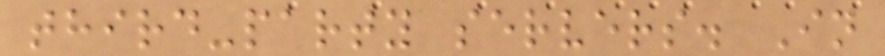third-party servers. In
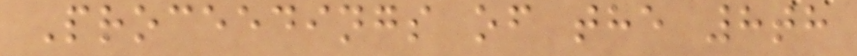Proceedings of the 8th
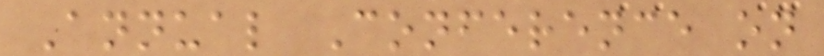Annual Conference on
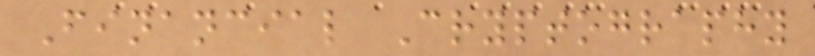Financial Cryptography
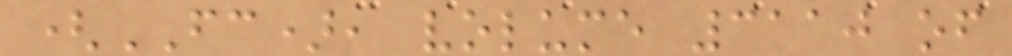(FC), volume 3110 of
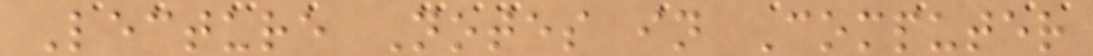Lecture Notes in Computer
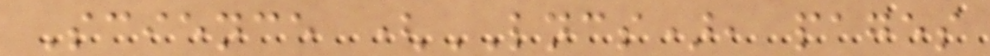Science (LNCS), pages
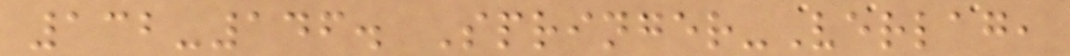132-146. Springer-Verlag,
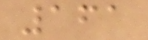161
